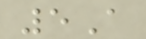5A
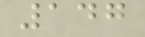147
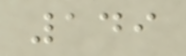149
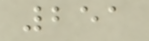251
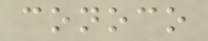conoco
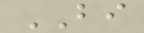BI
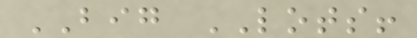BIG LOTS!
